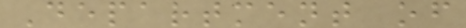Department of
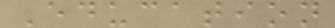Education
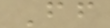Ff
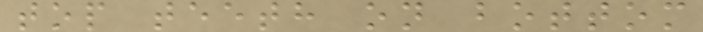top teeth on bottom
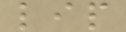lip
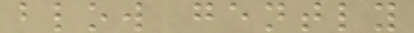blow gently
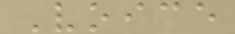Voice
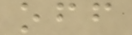off
